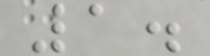1.
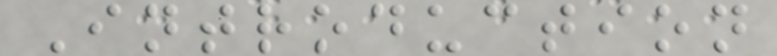Introduction
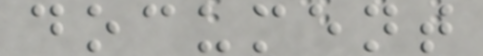document
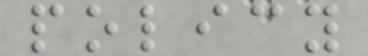policy
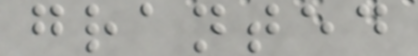granted
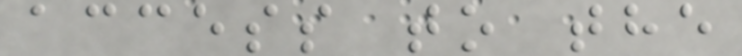access to the
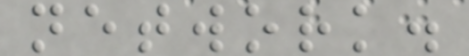network.
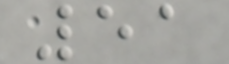51
